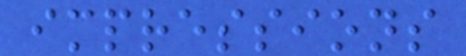impressions
